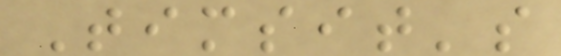Timsit's
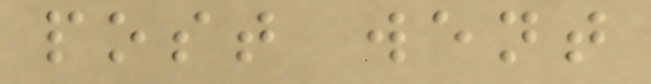post went
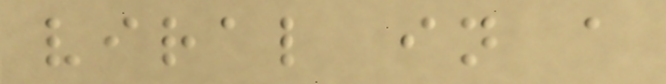viral in a
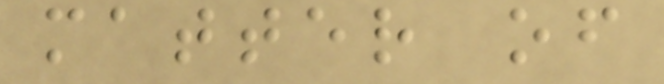matter of
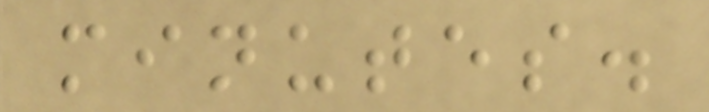minutes.
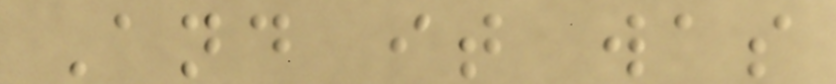And it was
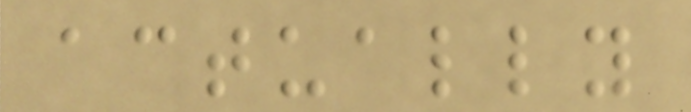actually
